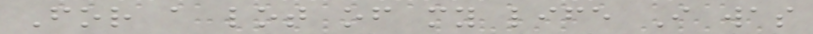For a lot of my life I was
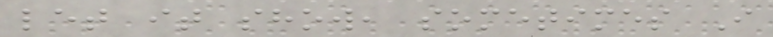let it show, sometimes I
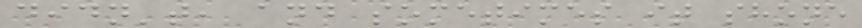didn't, and sometimes it shone
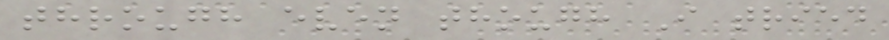through even though I tried
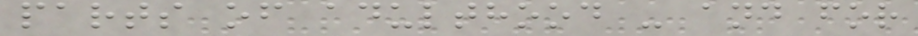parts of adulthood - and for
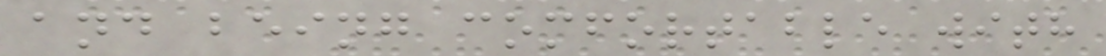and being comfortable with
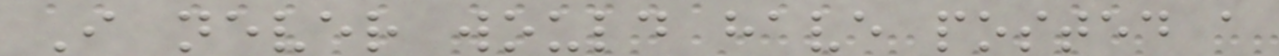I never would have posted a
